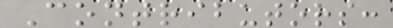Contributors:
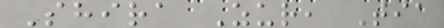Shira Zur, Tia
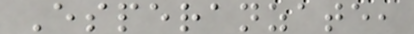Esperanzate,
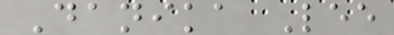Danika Lee
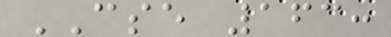CSE 163:
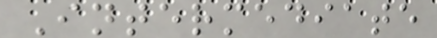Intermediate
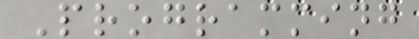Programming
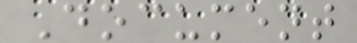Document
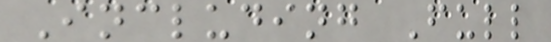Including Full
